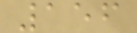156
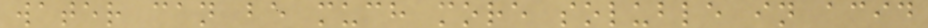water can be much more soluble in acid
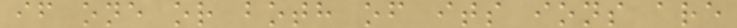if one or both of its ions are
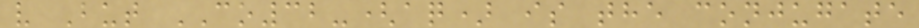v But CO32-(aq) is the conjugate
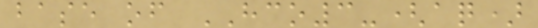base of HCO3-(aq)
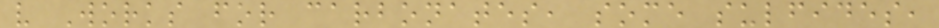v Works for carbonates, some sulfides,
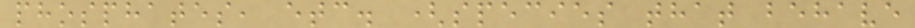phosphates, etc. (species that behave
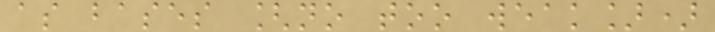as bases [no too weak])
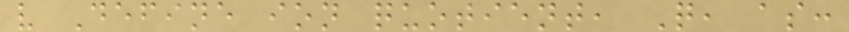v Define ion quotient, Q, as:
